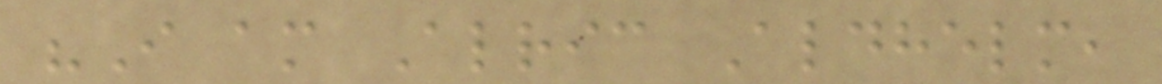"I am Alric Aldhelm,
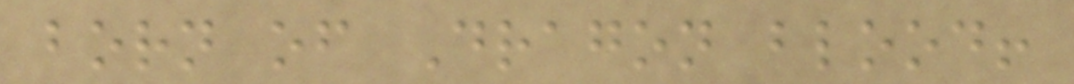born of Dragon blood!
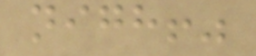nigh!"
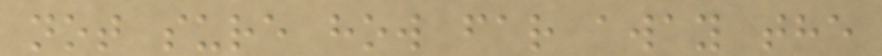not sure how far away the
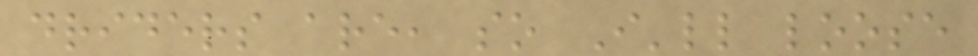driders are, so I'll loose
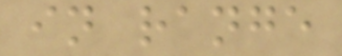in range
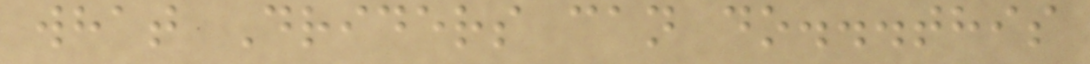what Driders can do...this
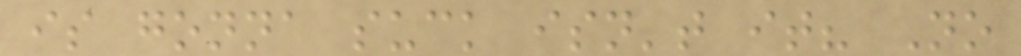is gonna suck isn't it? No
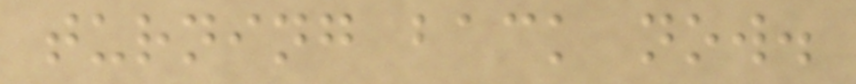turning back now.
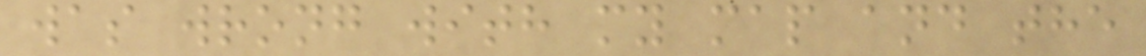was wrong with my map and the
